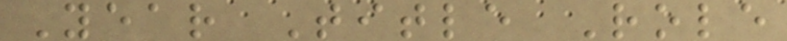Year Title Role
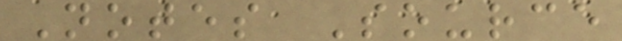Notes Source
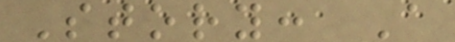Story: A
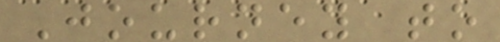Journey to
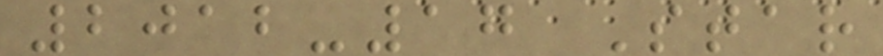2012-17 Star
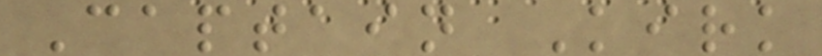Captain Kirk
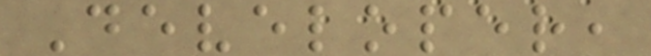Developer,
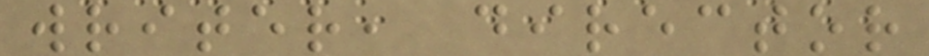writer, director
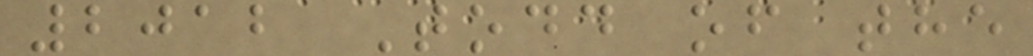2012 Todd of the
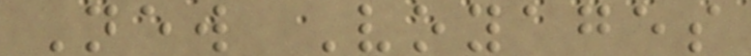New Voyages
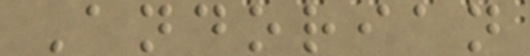Andorian
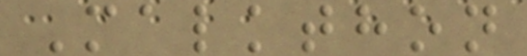Malkthon
